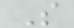S
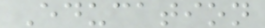Education
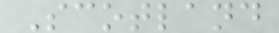Scotland
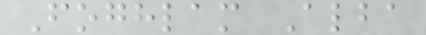Foghlam Alba
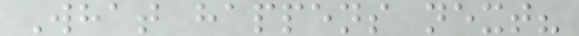What happens next?
